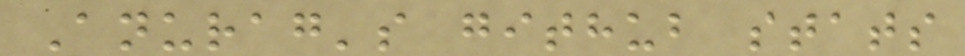Anurag's github stats
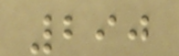290
